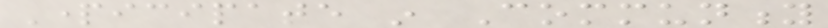Participate in Community
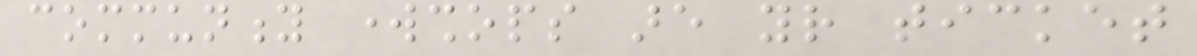community workshops are your ticket
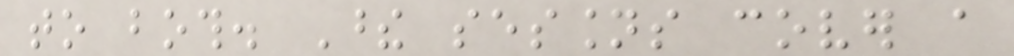to both. These sessions cover a
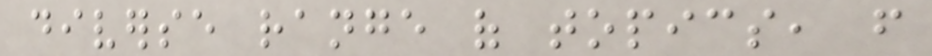diverse range of topics, from
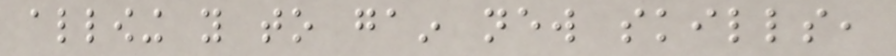allowing you to gain new skills,
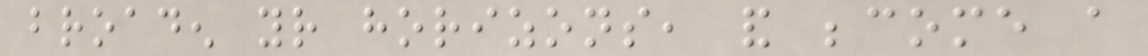broaden your horizons, and become a
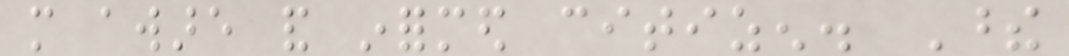more aware and informed citizen. These
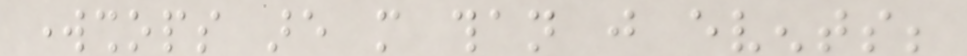workshops are more than just events;
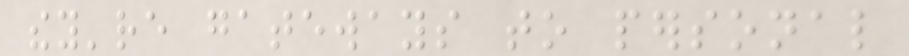they're gateways to personal
